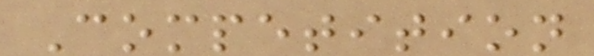Competition
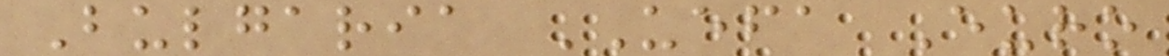Bulgaria UEFA Euro
